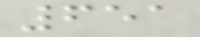651
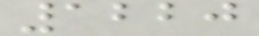1220
